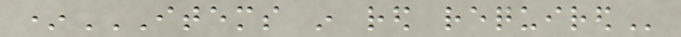*ITEMS IN RED REQUIRED
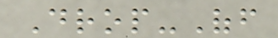Drop-Off
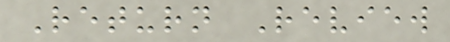Return Review
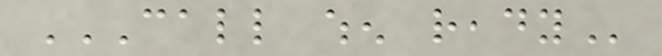CALL WHEN READY
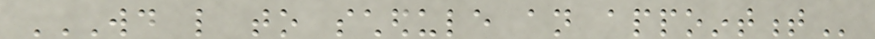WOULD LIKE TO SCHEDULE AN APPOINTMENT
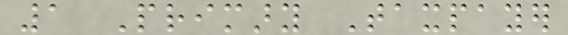1 Primary Taxpayer
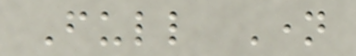Full Name
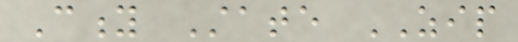City State ZIP
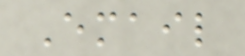Email
